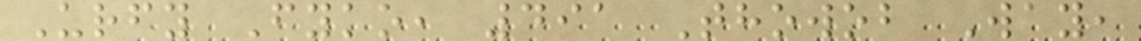Urfy Fyko, 491 Thowob Way,
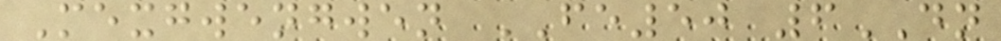Mexgwengwen FE50 6DN
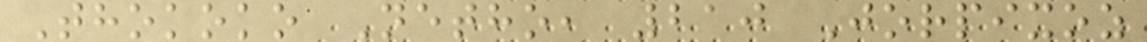Thokoko Netho, 210 Jorpixoz
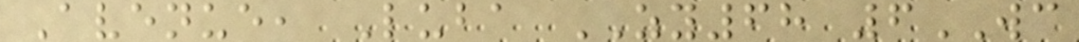Avenue, Luba ZY68 6WC
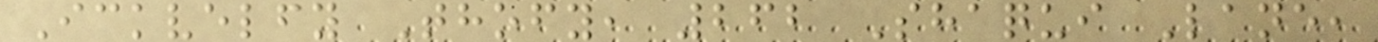Ickvelfy Thofy, 262 Shaqui Lane,
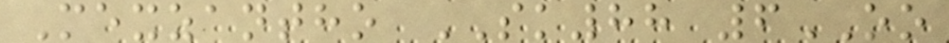Mexzantho SK88 6OO
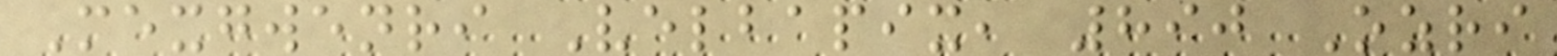Mexgwenri Velbapix, 890 Ozri
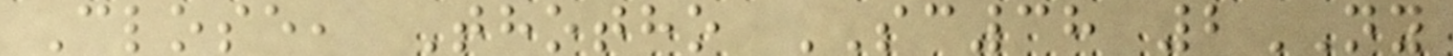Close, Thotho SC38 2NY
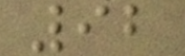92
